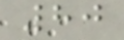80
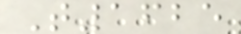T1625
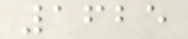1625
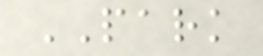PARK
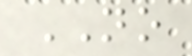NO
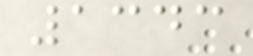1343
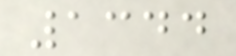1344
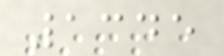1345
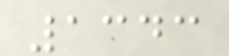1343
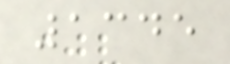1345
